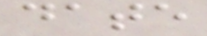date
